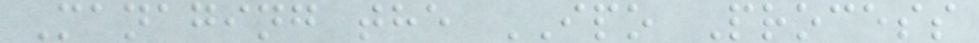Managing the IPO Process
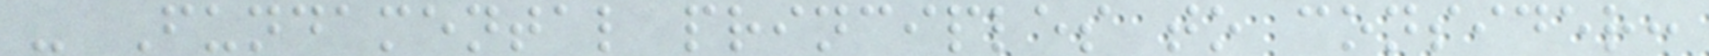- Fundamental principles to consider:
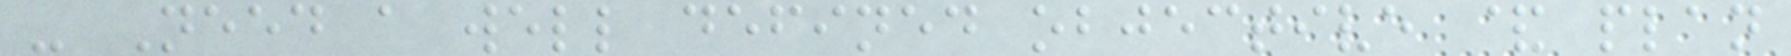- Need a well defined objective & plan
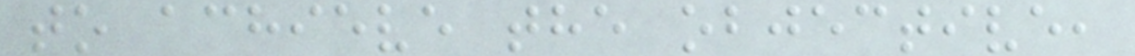to achieve the objective,
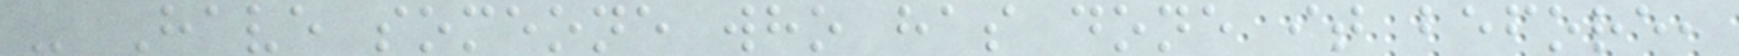- Have someone who has done it before,
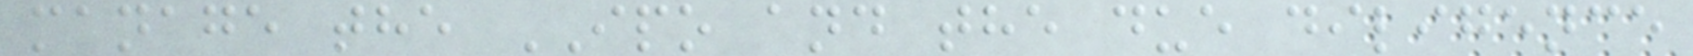manage the IPO and the due diligence
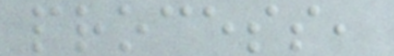process,
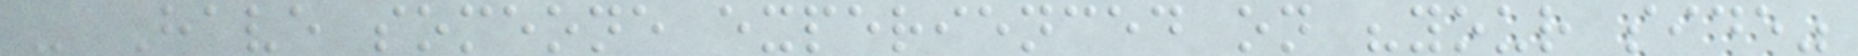- Have someone experienced on "your side"
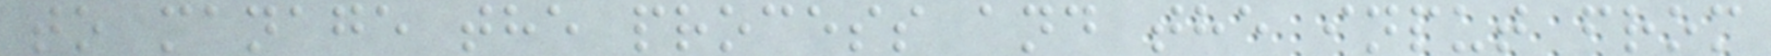to manage the process and the input from
